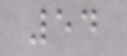54
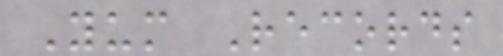Yum Records
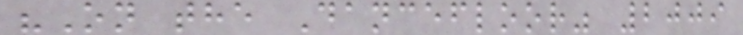"On the Dancefloor" 2009
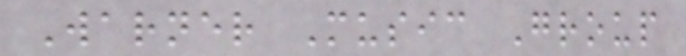Warner Music Group
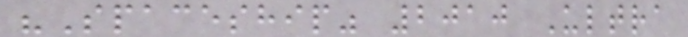"Spaceship" 2010 Ultra
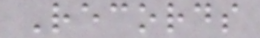Records
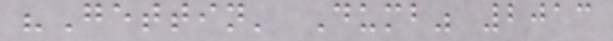"Gettin' Dumb" 2013
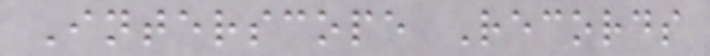Interscope Records
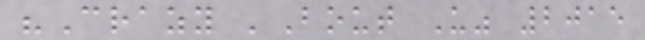"Crazy 'Bout U" 2015
